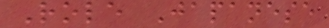Role Japanese
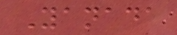Yanada
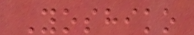Yoshiko
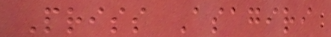Priss Asagiri
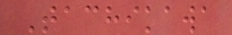Tachikawa
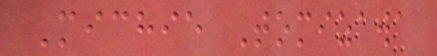Michie Tomizawa
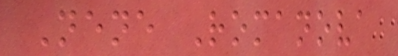Nene Romanova
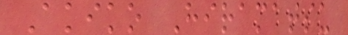Akiko Hiramatsu
